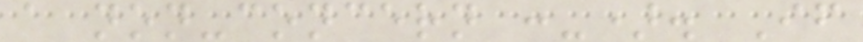a non-concern :-). If
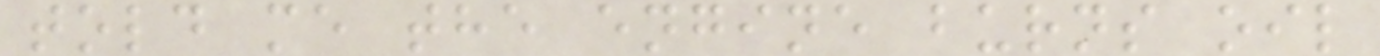told me the engine burns oil
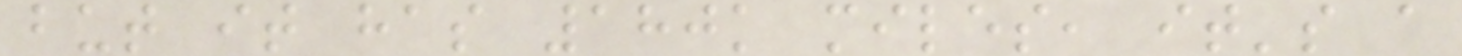but it has 180k miles, it's a
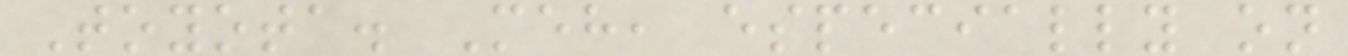Toyota. Meh, especially on
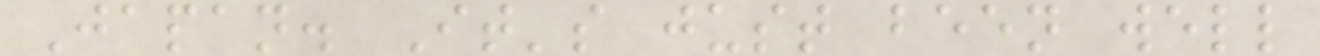Japan. It's just been well
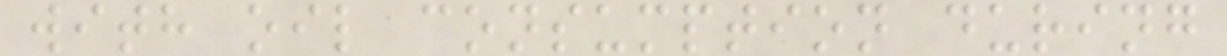with oil consumption during
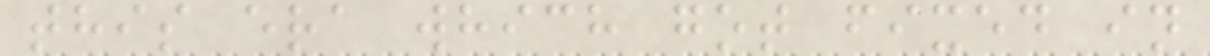this era which got fixed in
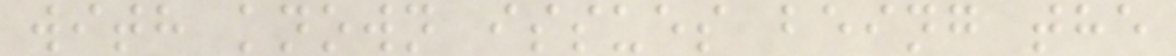with known issues being the
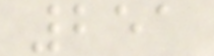251
